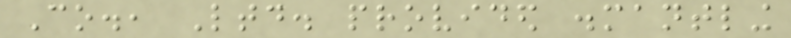Co., Ltd. provided dismantling
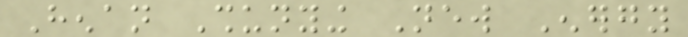Henan Shunying New Energy
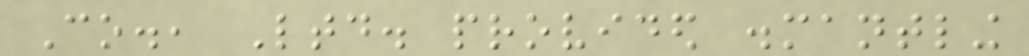Co., Ltd. provided dismantling
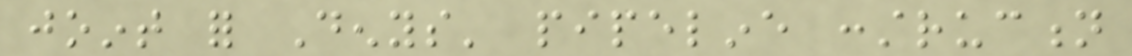joint for Denys' pipeline construction
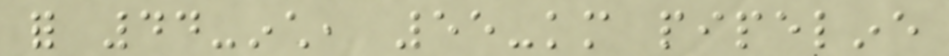for 44-inch, 55-km pipeline
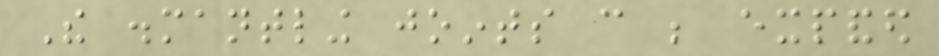The dismantling joints can be expanded
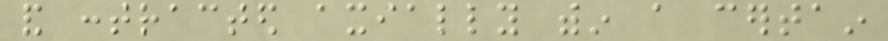and contracted axially within a certain
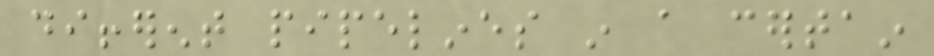different pipelines in a certain
